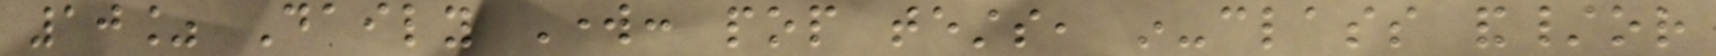10% Daily Work: pop tests, in-class and/or
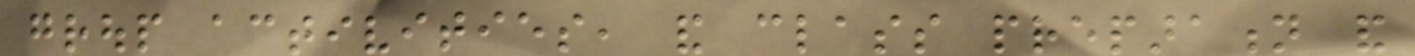group activities, and class preparation and
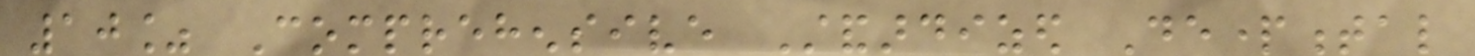10% Comprehensive Standardized Departmental
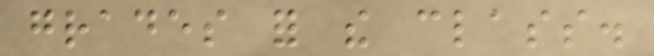grades for the class.
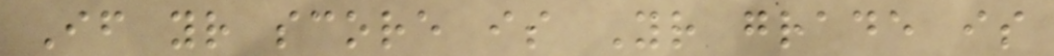If your score is Your grade is
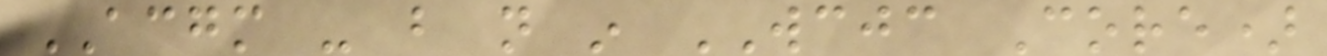ACGM - but not in WCJC Core)
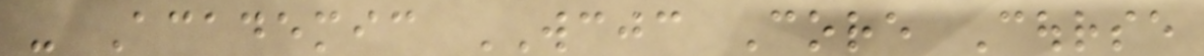- Academic WCJC Core Course
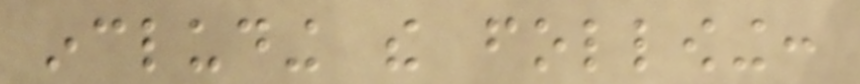including the following:
